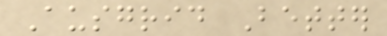Ausgrid Better
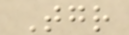Together
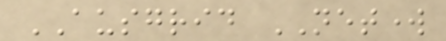AUSGRID NETWORK
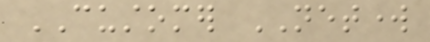CUSTOMER NETWORK
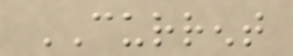CURRENT
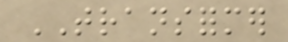TRANSFORMER
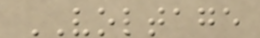VOLTAGE
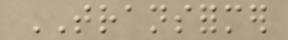TRANSFORMER
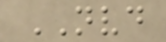NVD
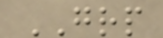GRP
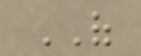OF
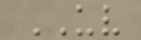UV
